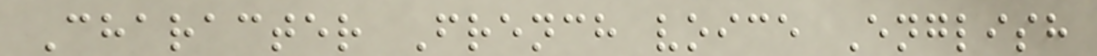Character French voice English
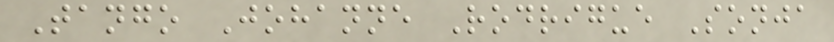Tango Johanne Rodrigue Sonja
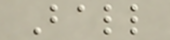Ball
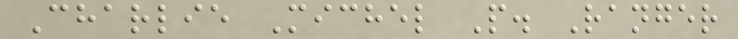Charlie Michel P. Ranger
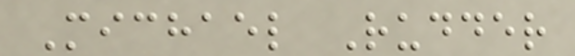Michael Rudder
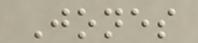Jones
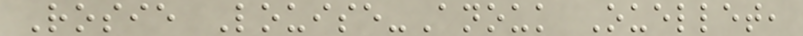Rosie Louise-Anouk Ouellet,
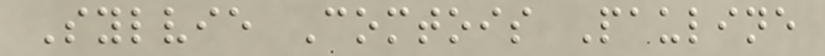Sylvie Comtois Pauline
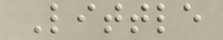Little
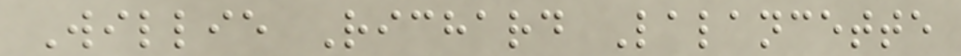Willie Richard Lalancette
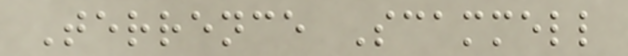Terrence Scammell
